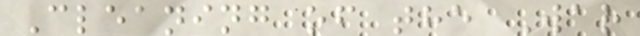Cleaning of the War
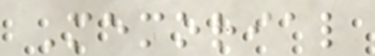Memorial
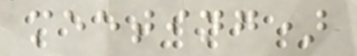meeting)
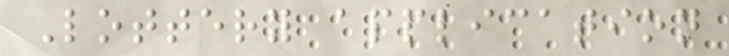Lottery application
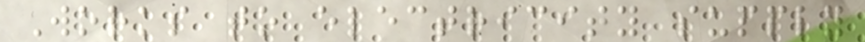Works to electricity supply
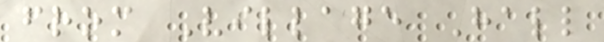from Village Hall
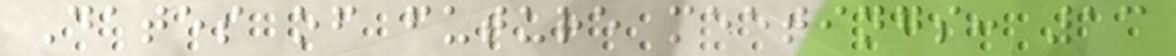Dates of future meetings: 13
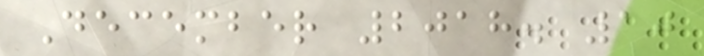December 2018. 10
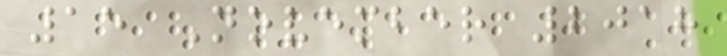15 November 2018
